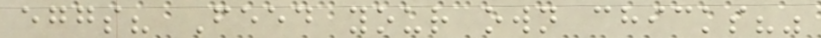eggs? Feed your own chicks?"
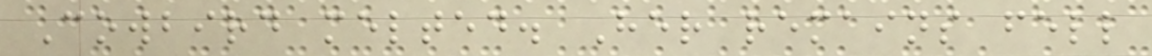Cowbird melted. Her remains fell
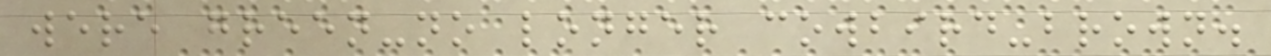were green-no longer cowbird-brown.
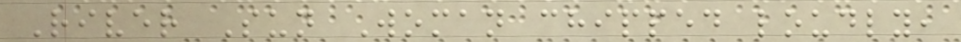River Sun Woman chipped loudly,
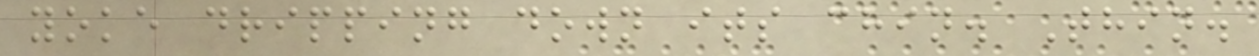yoke dripping down its chin. Thin.
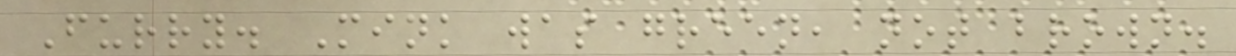Furry. Mink was green, not brown.
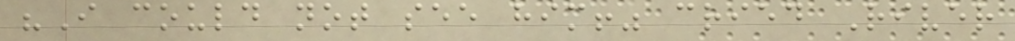"I could not see him!" cried River
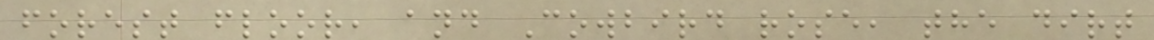forest floor, and Cowbird rose, the dirt
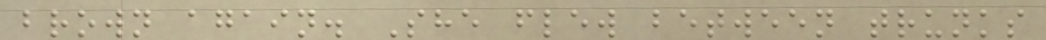brown again. She flew between trunks
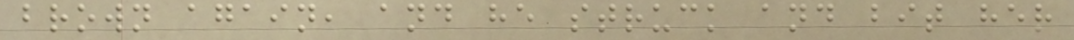brown again, and he struck and bit her
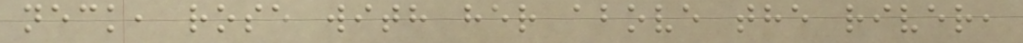neck, rose with her above the river,
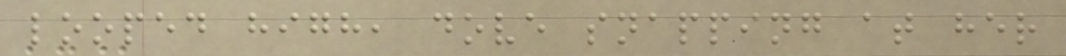looped high, dove snapping at her
